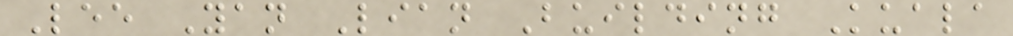Lee Yan Lian Building Kuala
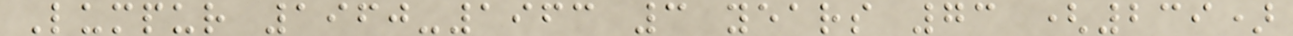Lumpur 1960-1963 3 years 73 (239)
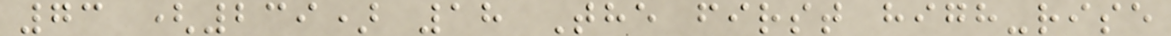73 (239) 18 The first high-rise
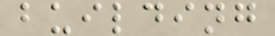building
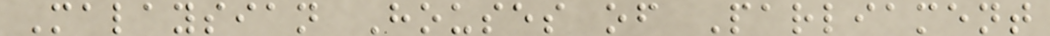Malaysian Houses of Parliament
